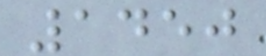1450
